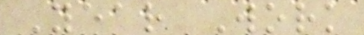Year Work
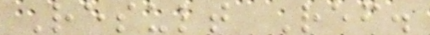Result Ref.
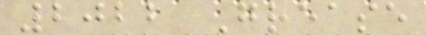2022 Grease
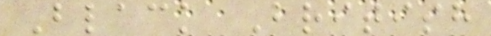Black British
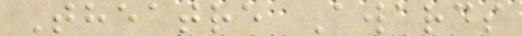Theatre Awards
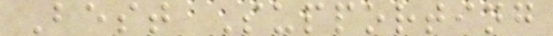Best Supporting
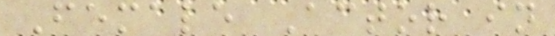Female Actor in
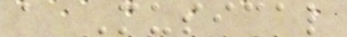a Musical
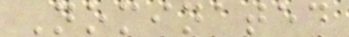Nominated
